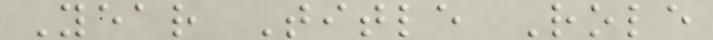Year Title Role
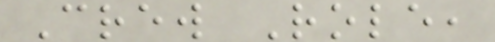Crew Role,
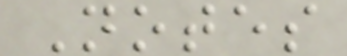Notes
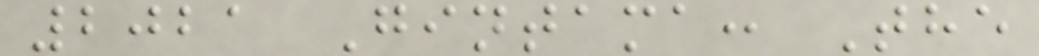2021 Gintama: The
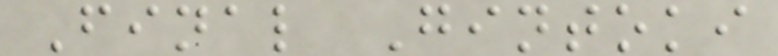Final Gintoki
